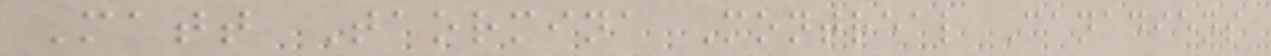Matt Taormina Montreal Canadiens
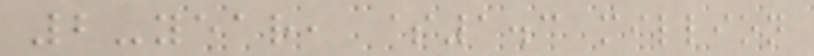2-year, $1.3 million
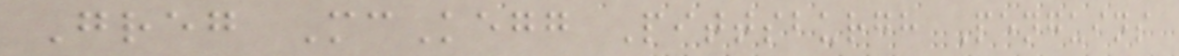Greg McKegg Pittsburgh Penguins
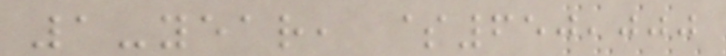1-year, $650,000
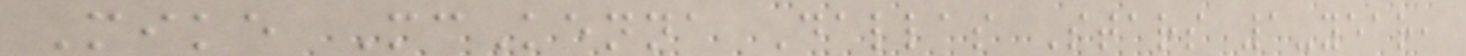Mike McKenna Dallas Stars 1-year,
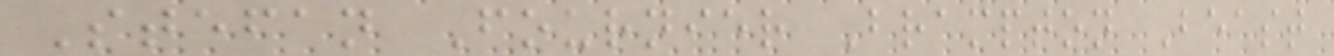Stefan Fournier Brampton Beast
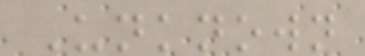Unknown
